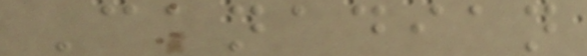Canadian
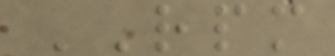RPM
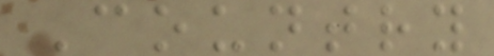Country
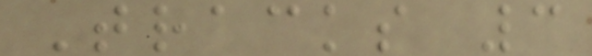Tracks 3
